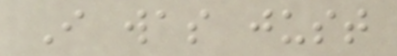I was just
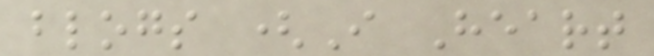blogs (I Heart
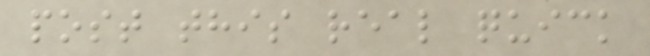post this real quick
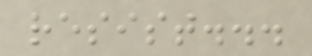resist...
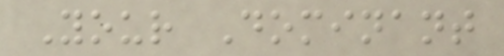Your Dominant
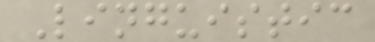Linguistic
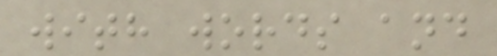with words and
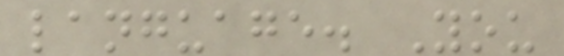language. You
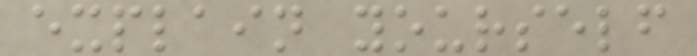explain yourself
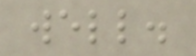well.
